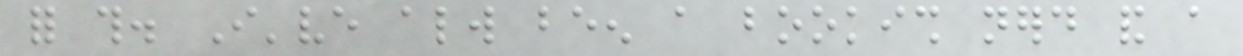for this. I've always been a bookish nerd and a
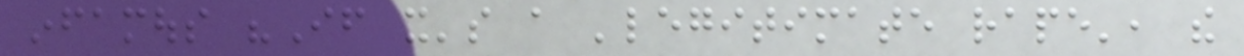infamous "If it's a 'legitimate rape', the
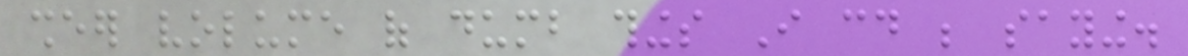sheer volume of dumb things I could be saying.
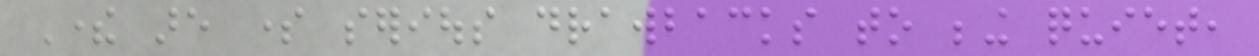There are some serious drawbacks to being quiet,
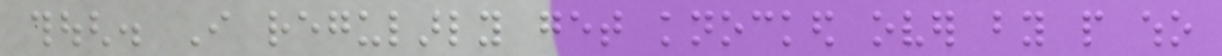though. I regularly get knocked over by people who
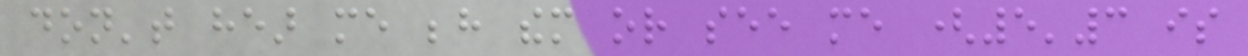don't hear me behind them or see me (5'3 is
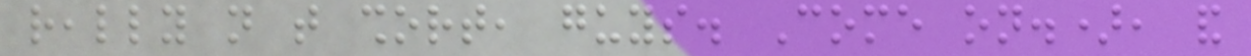really not that short, guys. Come on.), and
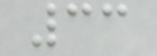33
